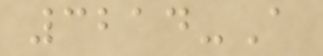3214-A
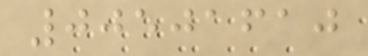00501610
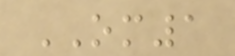OM1
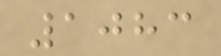1083
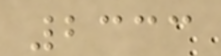2333
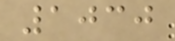1030
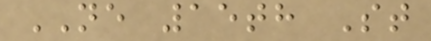NE 15th St
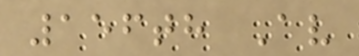156th Av
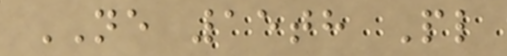NE 15th Pl
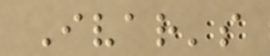Ivar's
